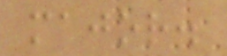major.
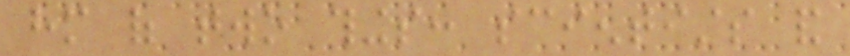him of two things: scientists and
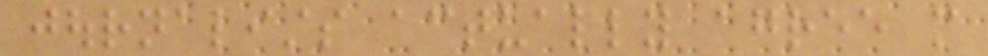journalists actually agree more
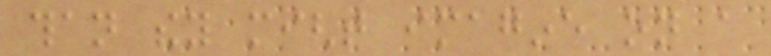than they might imagine on a
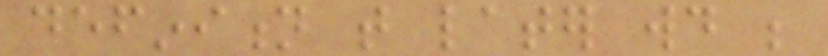definition that later would be
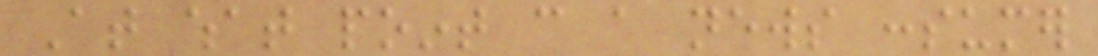At what point can a news consumer
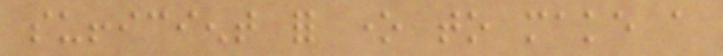sufficient for one to make a
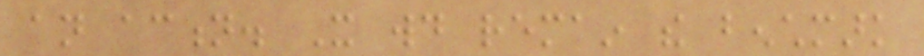an action. It would remain the benchmark
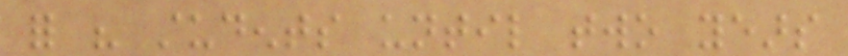for his students until two years
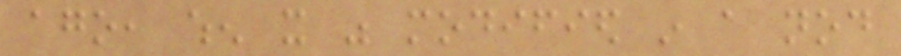ago, when it was modified in a nod
